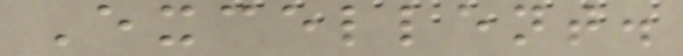Excellent.
